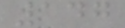147
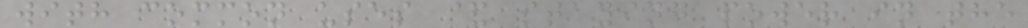with common uses & staying power in the
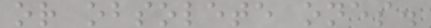or obsolete ones.
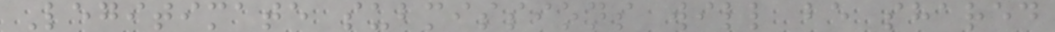Legitimate submissions will be shared
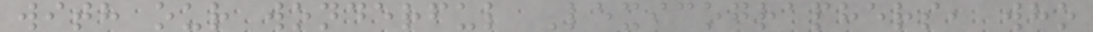with our wonderful Lexicographers, who
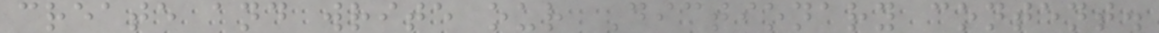create and write our Dictionary content.
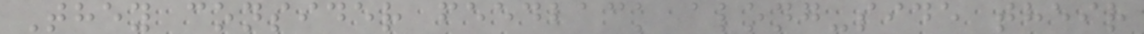They consider feedback along-side their
